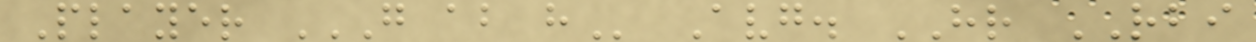Player G AB H Avg. HR RBI
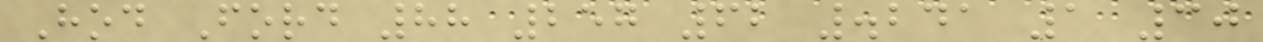Hod Ford 88 257 62 .241 1 30
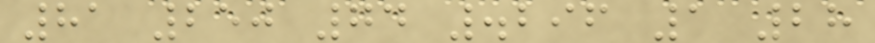81 250 74 .296 1 28
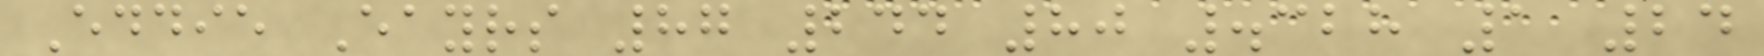Eddie Eayrs 87 244 80 .328 1 24
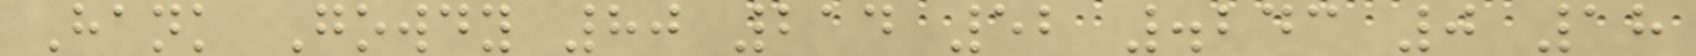Hank Gowdy 80 214 52 .243 0 18
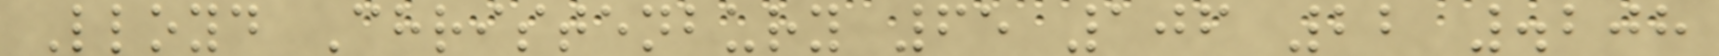Lloyd Christenbury 65 106 22 .208
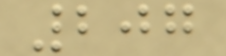207
